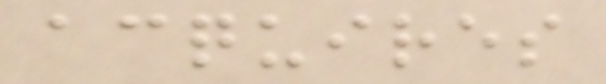acquires
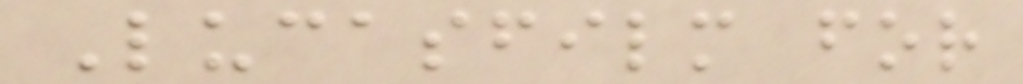Lucasfilm for
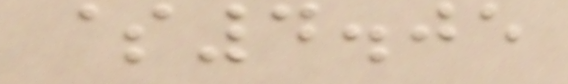$4.05
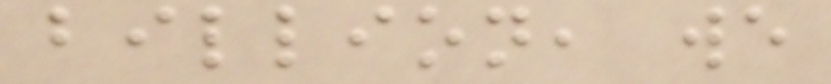billion, we
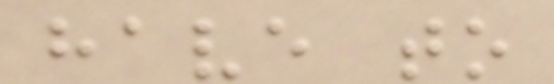have to
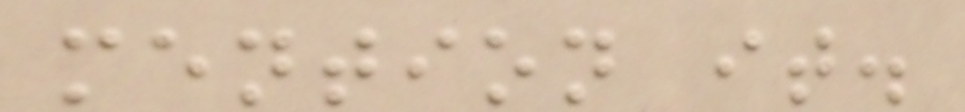mention it.
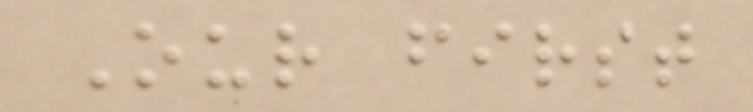Our first
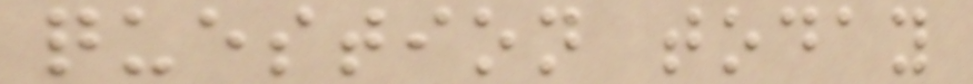question today
